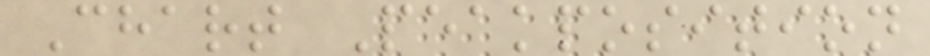Chart Peakposition
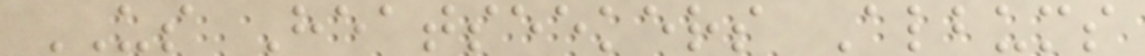US Heatseekers Albums
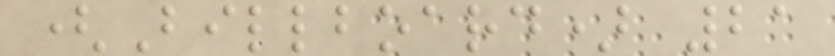(Billboard) 21
